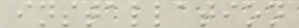installation
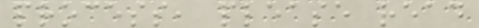process, please read
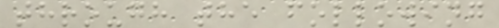through the following
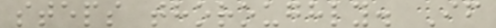steps thoroughly. If
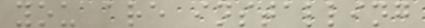you are installing
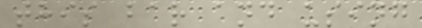this bar and using
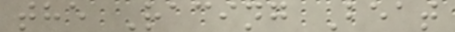the Racing Beat
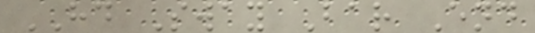HD Sway Bar End
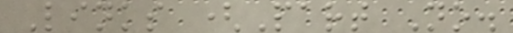Links (Part No.
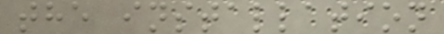the installation
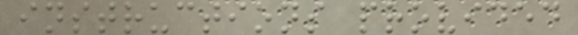instructions provided
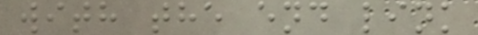with the end link
